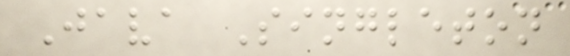Java Singleton
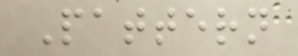Pattern
